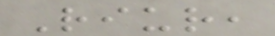Riur,
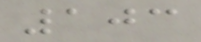103
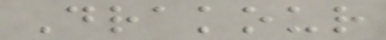Drakour
